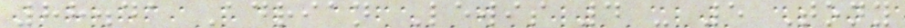88.41 Adrian Lewis 4 - 5 Tony
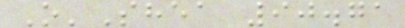O'Shea 90.71
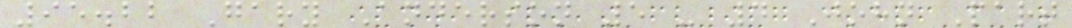95.22 Gary Anderson 5 - 4 John Part
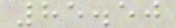85.50
